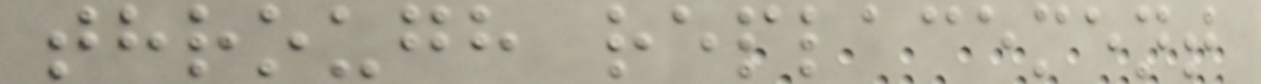through replacement
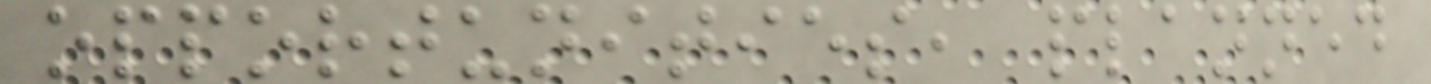opportunities, planned
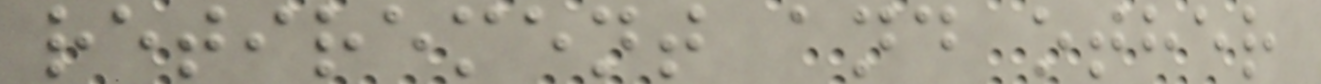retirement and other
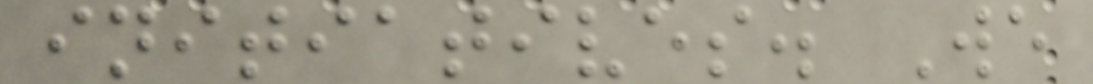initiatives. We
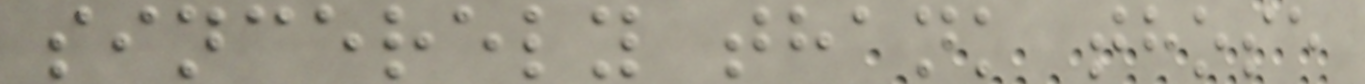sincerely thank those
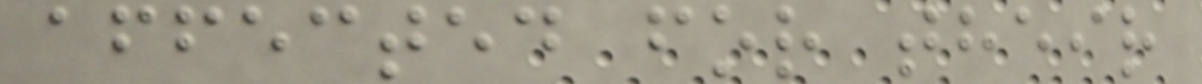affected for their
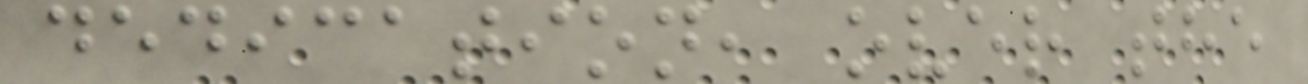dedication, over the
